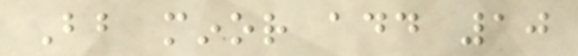Bb minor add 10
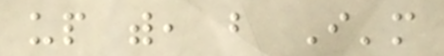up with, but I'm
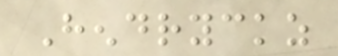Hendryckz
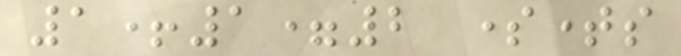1+1=2 sometimes
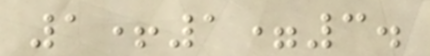1+1=3.
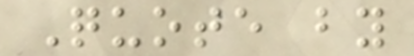Quote by
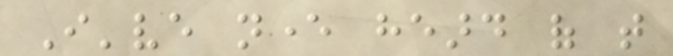I've never heard of that
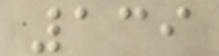139
